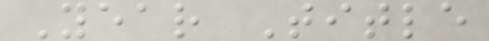Year Title
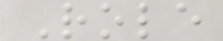Role
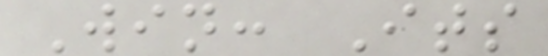Win: Its
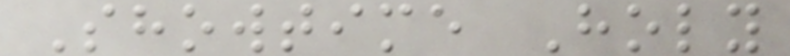Showtime Holy
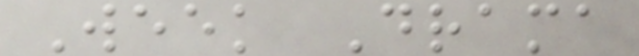Week Drama
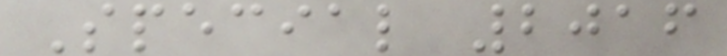Special 2016
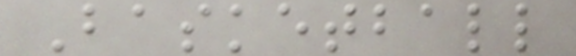Basketball
